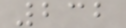232
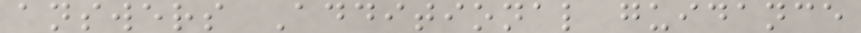answers Additional guidance
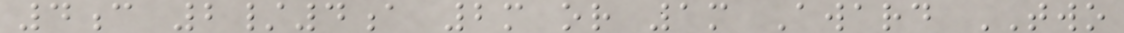4c 2/4a 2m or 1m Award TWO
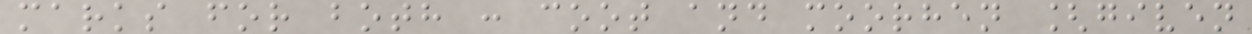marks for both : coot and moorhen [given
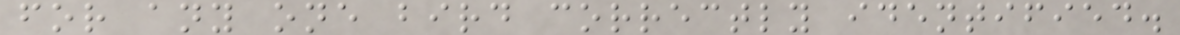for any one bird correctly identified.
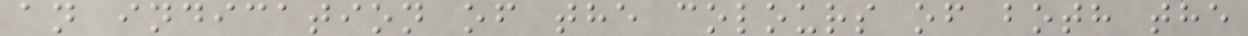an indication of the colours of both the
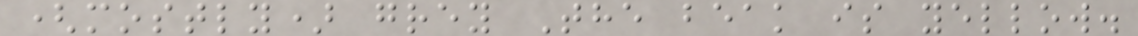(mostly) grey The beak is yellow.
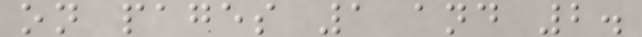on pages 1 and 2.
